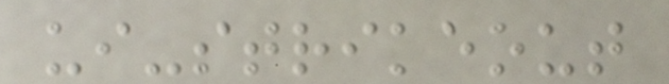ui-strikeout
